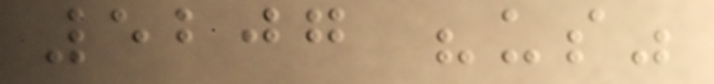5207 "us"
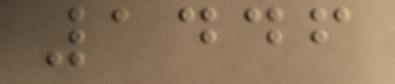1446
